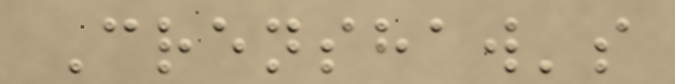Crenshaw's
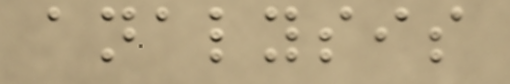analysis
